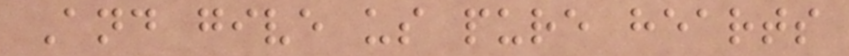And give us pure hearts
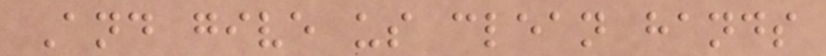And give us clean hands
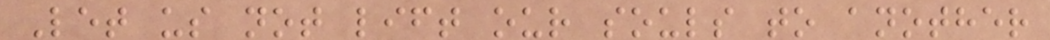Let us not lift our souls to another
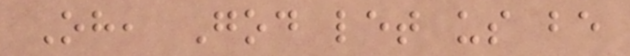Oh, God let us be
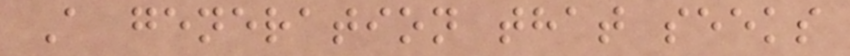A generation that seeks
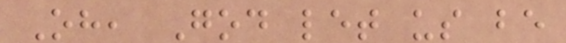Oh, God let us be
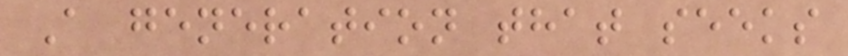A generation that seeks
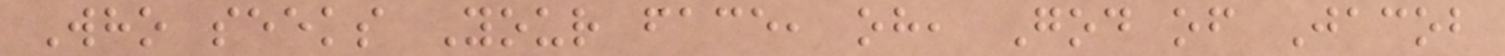Who seeks Your face, oh, God of Jacob
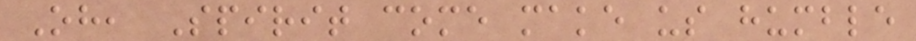Oh, Spirit come make us humble
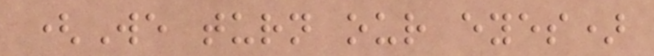(We turn our eyes)
